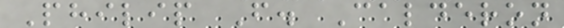Philip F. Calderon
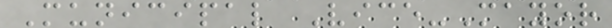Municipal Vice-Mayor
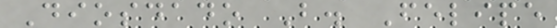Diosdado B. Felipe
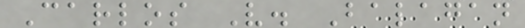Carlos V. Balagan
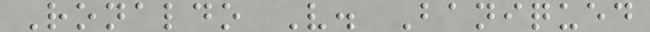Ronaldo V. Baniqued
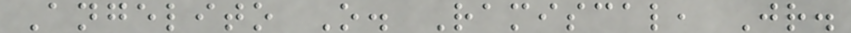Angelito O. Ramiscal, Jr.
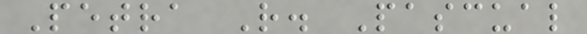Petra R. Pascual
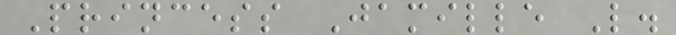Princess Jamille L.
